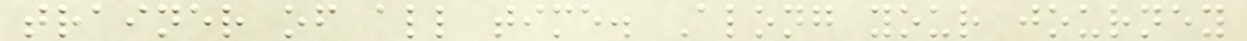trainer of all time. Along your journey
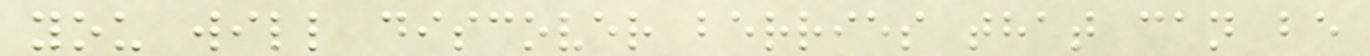you will discover berries that can be
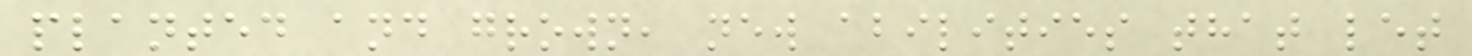planted and grown, new abilities that let
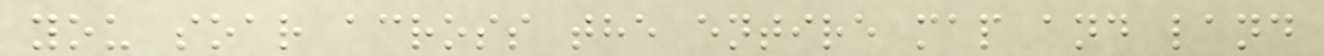you soar across the entire map and land
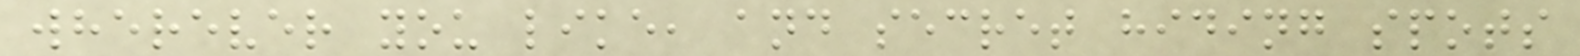wherever you like, and secret hiding spots
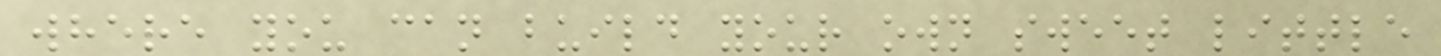where you can build your own sweet little
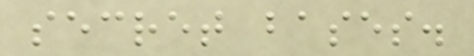secret bases.
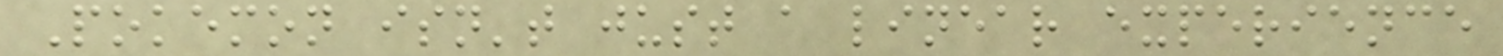Pokemon isn't just a linear experience
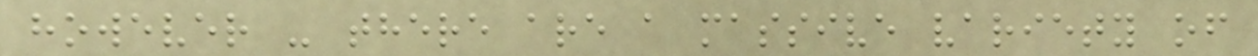however - there are a massive variety of
